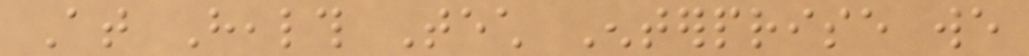At Health Tech Enterprise we
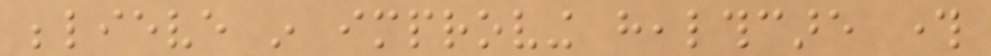believe in improving healthcare through
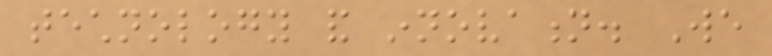technology and innovation. We
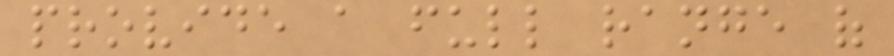provide a full range of
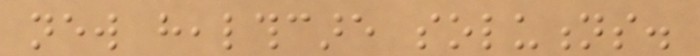new healthcare solutions.
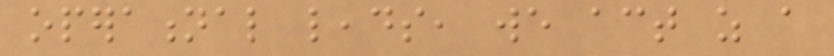operational leads, we act as a
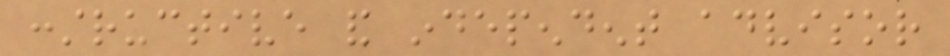constructive and independent advisor
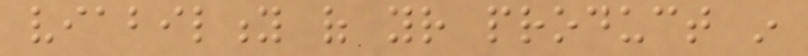viability of your product in
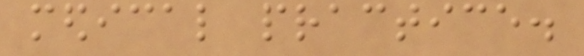medical practice.
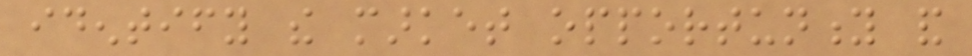identify the market opportunity and
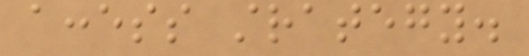access strategy.
